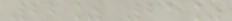22% 21%
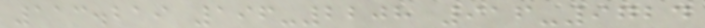113.219 196-2208 916-9724
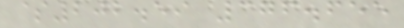$202.59 376.655
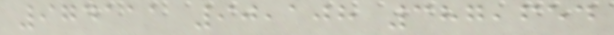974111 90,108 387,654
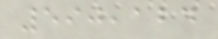590,124
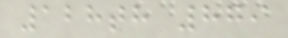128th 879
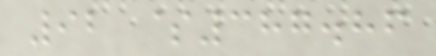92 $387.86
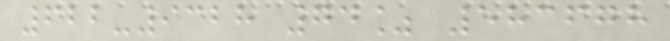622-9328 74% 583678
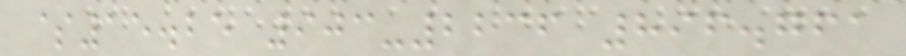$15.25 903-2236 896.761
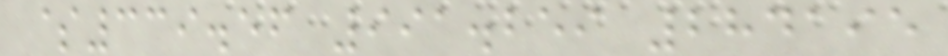$339.56 991.259 284195
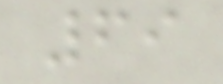69
